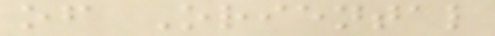of Oriental
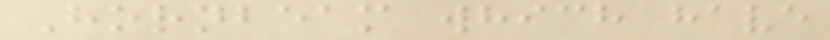Hornbeam which have
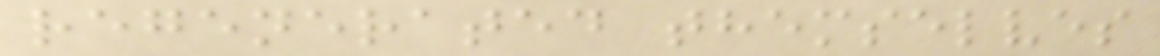regenerated themselves
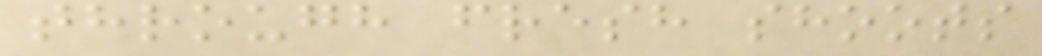through fresh shoots
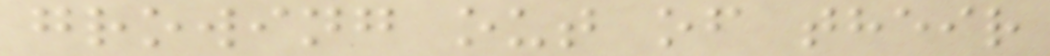growing out of their
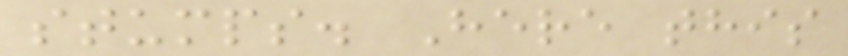stumps. Here this
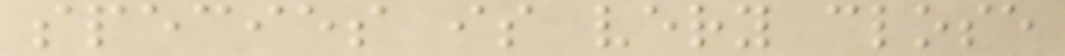species is very close
